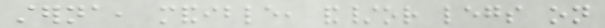sterna, mandible, and/or legs on
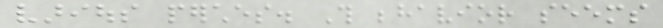various perches. This behavior seems
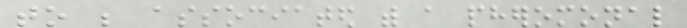to be associated with a pheromonal
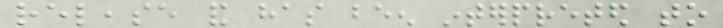release and has been interpreted to
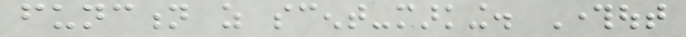function as scent-marking. Throughout
